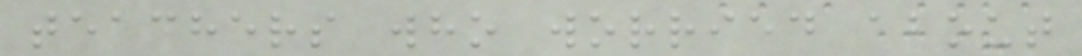teachers who worried about
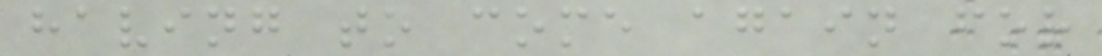having to come again for
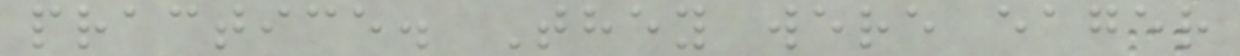practice. They were eager
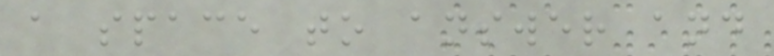a space to answer and
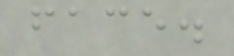face.
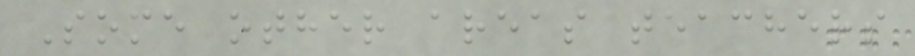Some other areas teachers
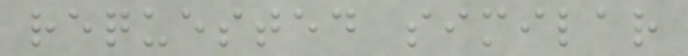requested similar
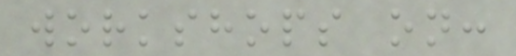workshops on:
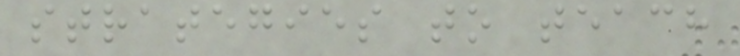strategies to teach
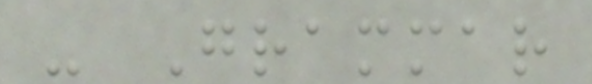- Grammar
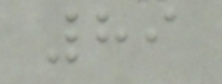89
